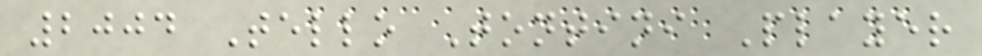2004 Tello Tontini Player
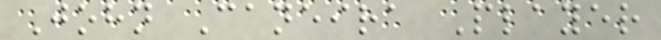John Caneira Player
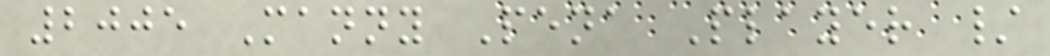2005 Manny Pena Player /
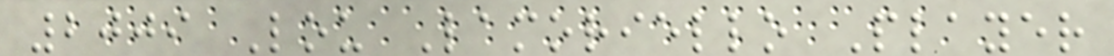2009 Lou Lamoriello Player
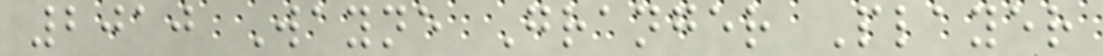2010 Wayne Granger Player
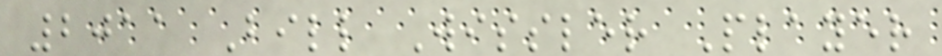2011 Bill Wissler Player
